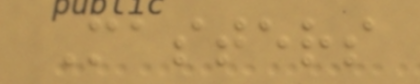Masters
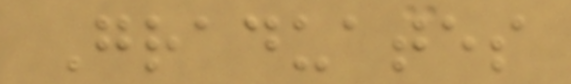Graduates
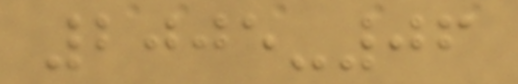2005-06
